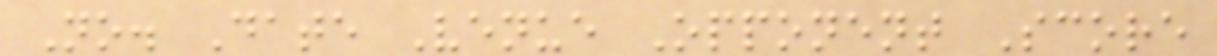No. Date Venue Opponent Score
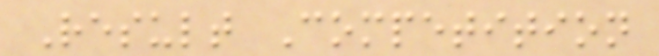Result Competition
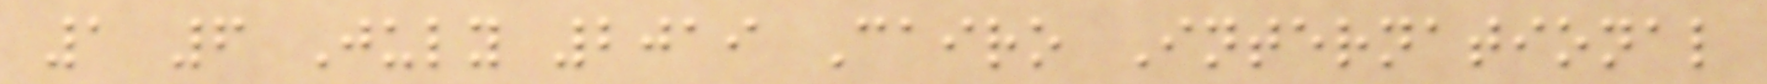1 6 July 2019 Cairo International
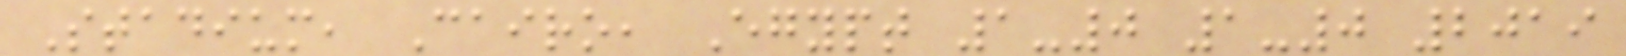Stadium, Cairo, Egypt 1-0 1-0 2019
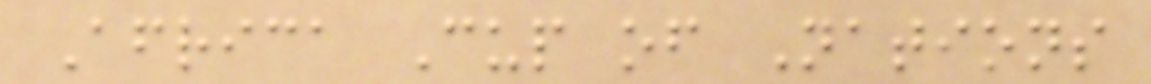Africa Cup of Nations
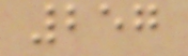257
